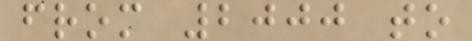from 2000 to
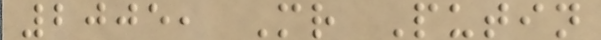2005, Mr Putin
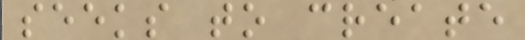seeks to create
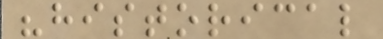"historical
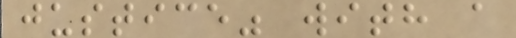justice" with a
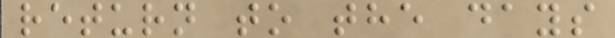return to the days
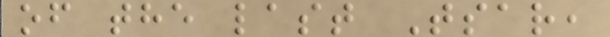of the last Tsar,
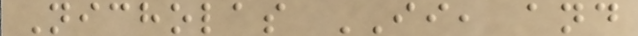Nicholas II, and
